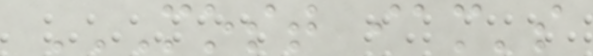MOST IAM'S
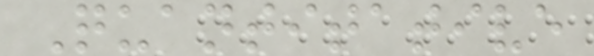Quantitative
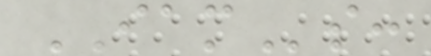IAMs:
